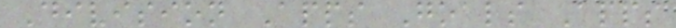Division Apps Goals Apps
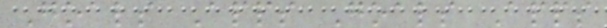Goals Apps Goals Apps
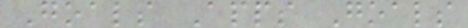Goals Apps Goals
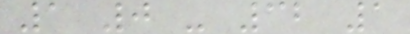1 0 - 32 1
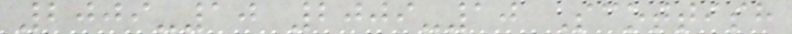2009-10 2009-10 Scottish
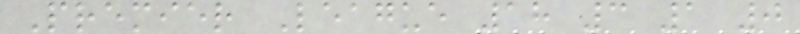Premier League 18 3 1 0
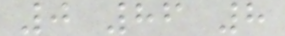0 86 8
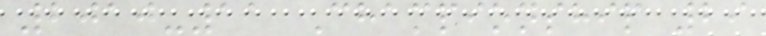2010-11 Championship 29
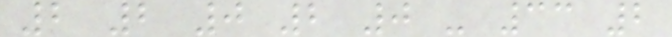2 2 0 2 0 - 33 2
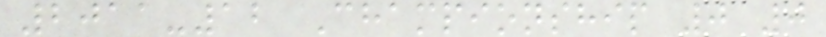2011-12 Championship 0 0
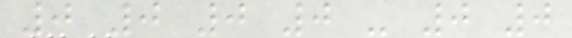0 0 0 0 - 0 0
